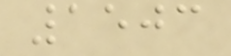1503
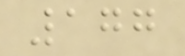177
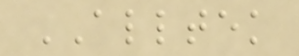ALLTEK
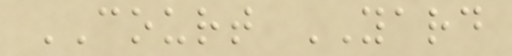COURT YARD
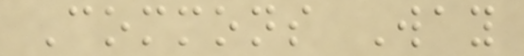Commons Way
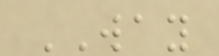WAY
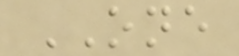ONE
